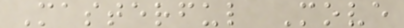Masterful Move
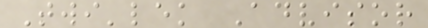Twi'lek Advisor
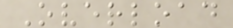Overload
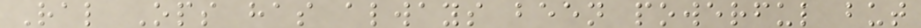Ral Ops has always been powerful but
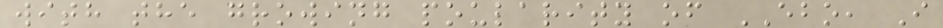with the growing poularity of EBO, I
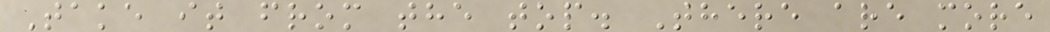Take it from the top. There are more
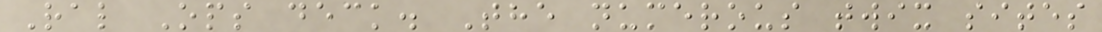Ral Ops deck. The numerous twix sites
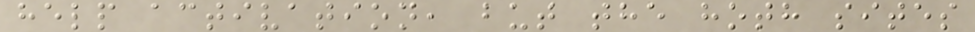help activation, but the hoth sites
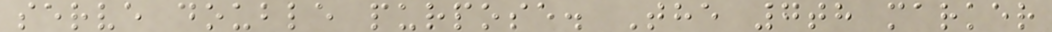serve double purpose. The 7th marker
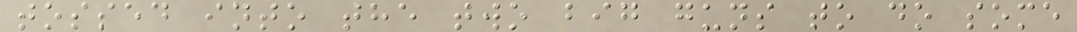tossed into the two big guns to do some
